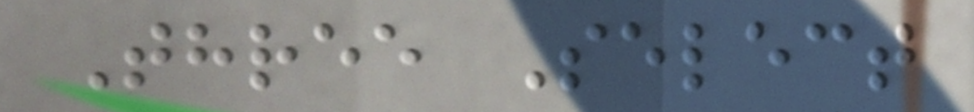Three Select
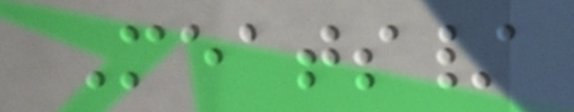Meats/
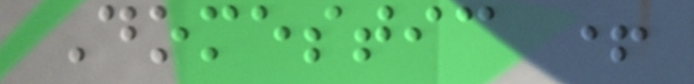Domestic +
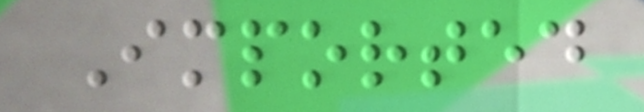Imported
